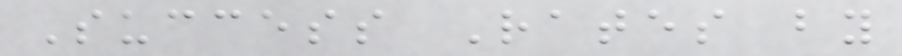Success Rates by
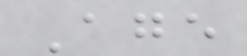Age
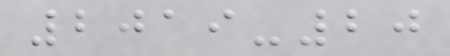2019-20
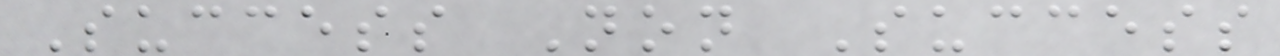Success Non Success
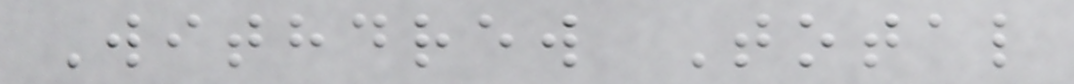Withdrew Total
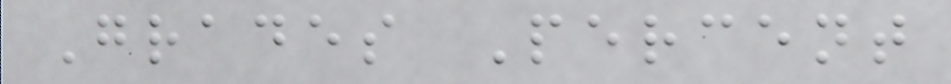Grades Percent
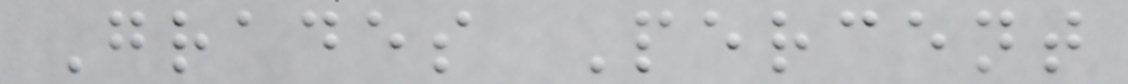Grades Percent
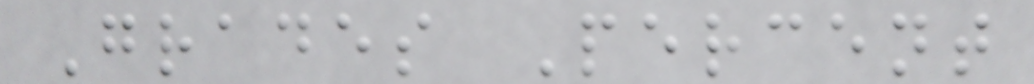Grades Percent
